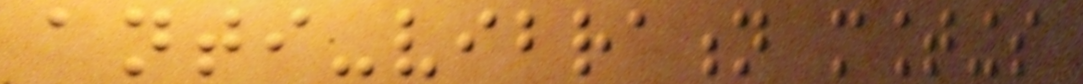anti-vibration mountings
